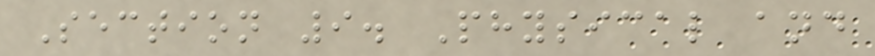Section 9. Physical and
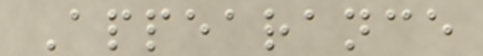Appearance
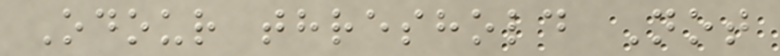Odour threshold Not
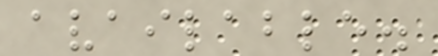available.
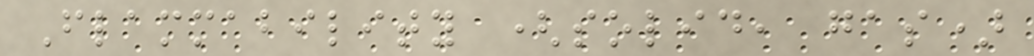Flammability (solid, gas)
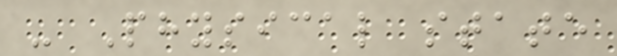- Physical state
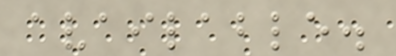available.
